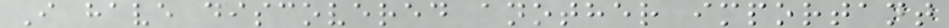I have discovered another important
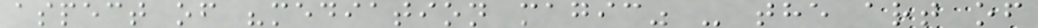aspect of "mediation magic" - the art of
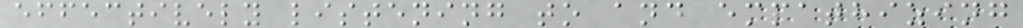effectively listening to and empathizing
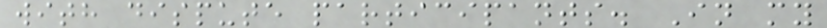with dispute participants. In my
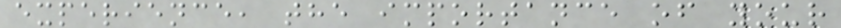experience, the importance of your
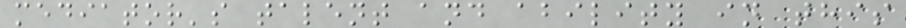mediator's talent and ability in this
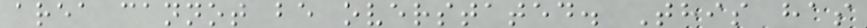area cannot be overstated. This has
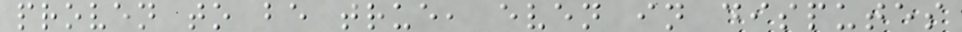proven to be true, even in disputes
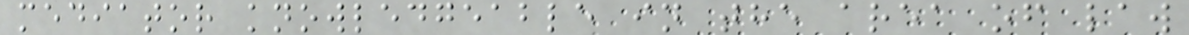mediator knowledgeable in the area of law
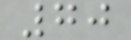70
